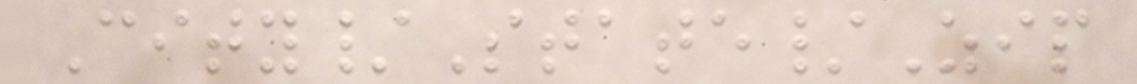City/State/Zip
